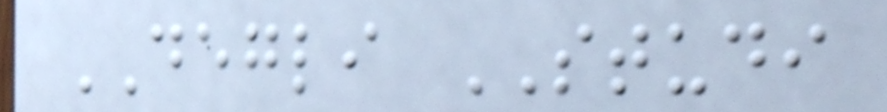DEGLI STUDI
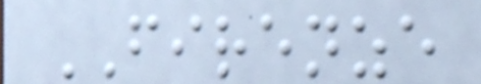FIRENZE
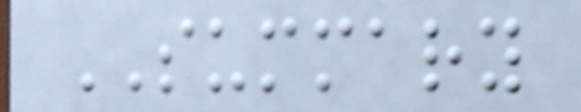SUMMARY
